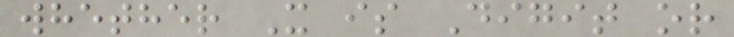whether X is Digit or
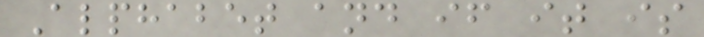Alphabet and if it is
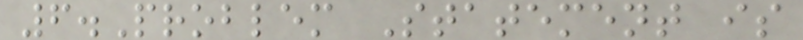6.Problem Statement is
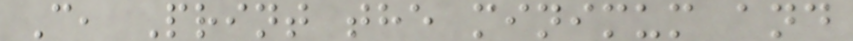C, Print the minimum and
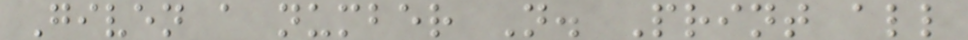Given a number N. Print all
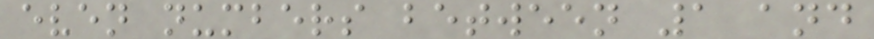even numbers between 1 and
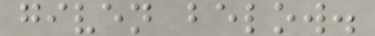given below.
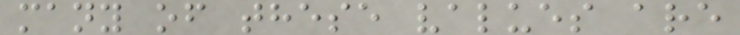many of these values are
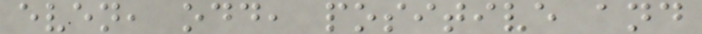even, odd, positive and
